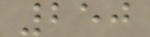250
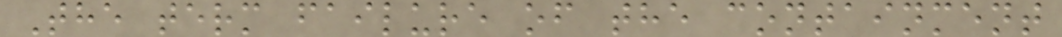The term failure of the containment
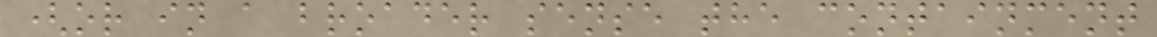(or in a broader sense the containment
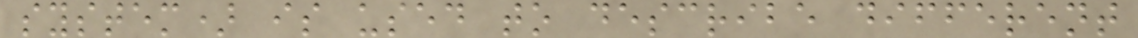system) is used to describe different
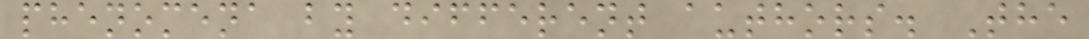phenomena by different authors. The
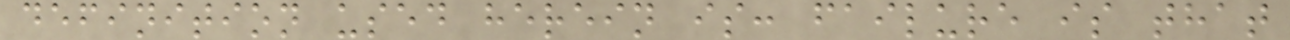definition used herein is: failure is that
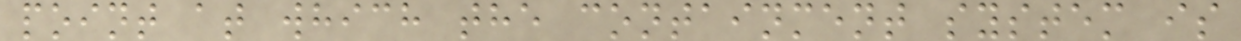point at which the containment system is
